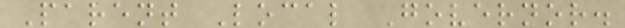Parent Local Governor.
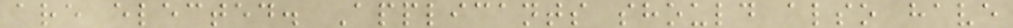are elected. Applicants should also have
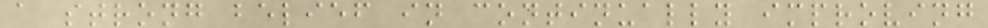a strong belief in continually improving
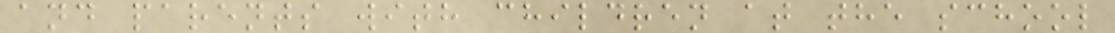and parents with children at the school
